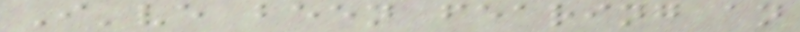I've been fearing an
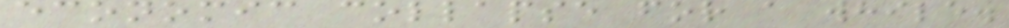economic collapse for a while.
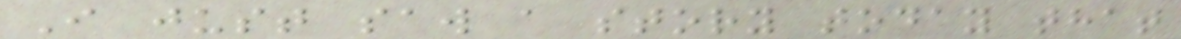I just saw a story today that
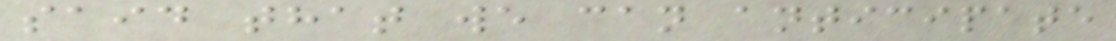said that we can anticipate
